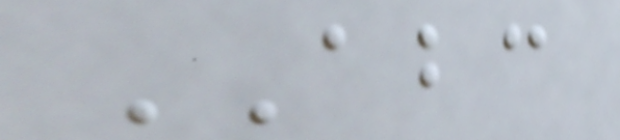ABC
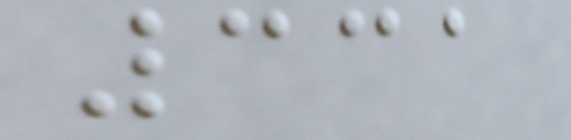331
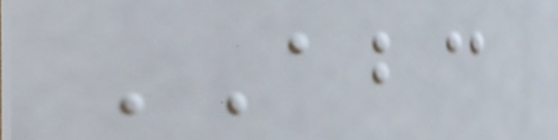ABC
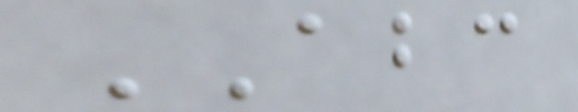ABC
